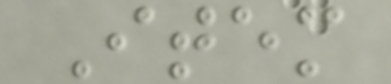Item
